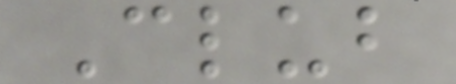Club
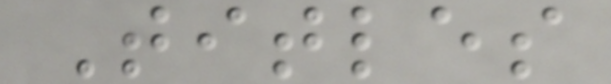Titles
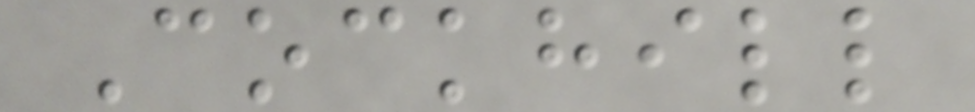Cockhill
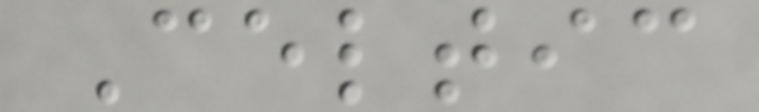Celtic
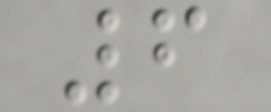6
